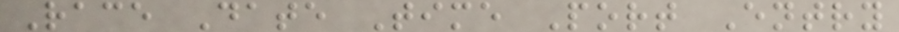Race Date Time Port Entry
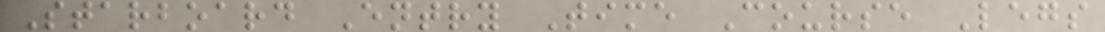Starboard Entry Time Course Legs
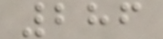286
